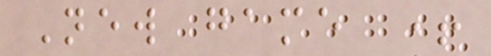New game +
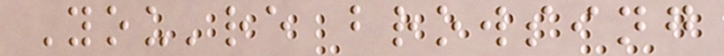You're browsing
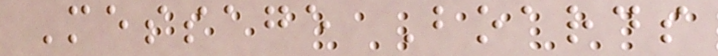Message Boards
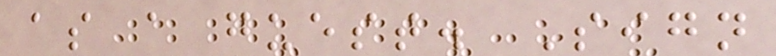as a guest. Sign
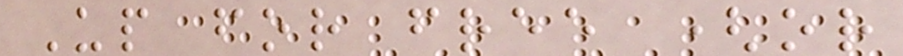Up for free (or
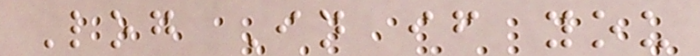Log In if you
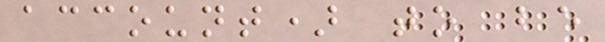account) to be
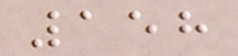158
